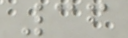36
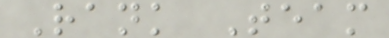Rank Team
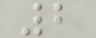2
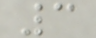3
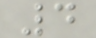4
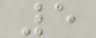5
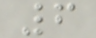6
